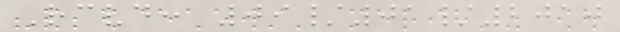Received: 09/01/2010
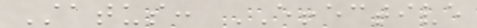Status: EFFECTIVE
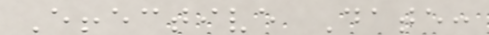Effective Date:
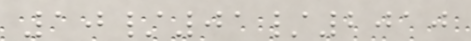10/01/2010
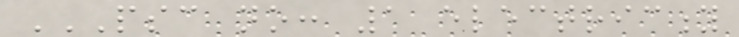PSC NO: 1 ELECTRICITY
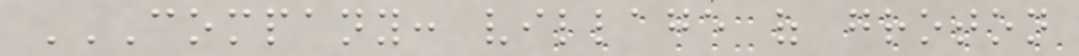COMPANY: VILLAGE OF GROTON
